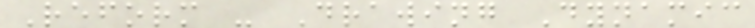Reform - Drawing Dynamic
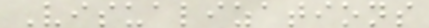Visualizations
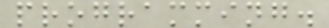programming.
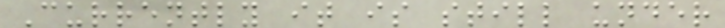Currently it is still under
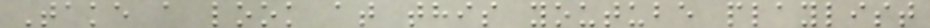Take a look at this youtube playlist
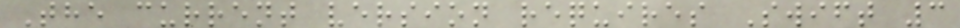The current version requires Swift 3
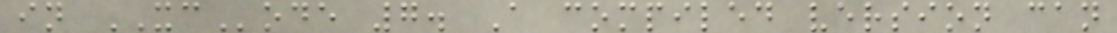in XCode 7. A compiled version can
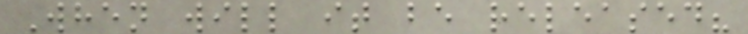When will it be released?
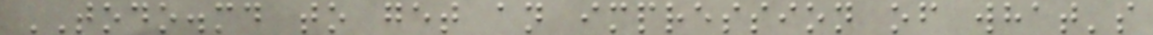TODO.md to get an impression of what's
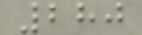280
